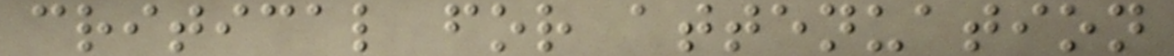critical for attenuation
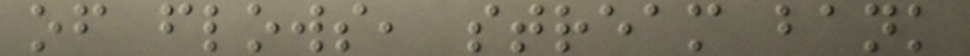of flows, stream bank
